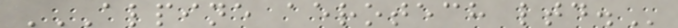ALPINE AEROTECH LTD.
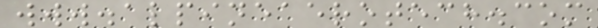www.alpineaerotech.com
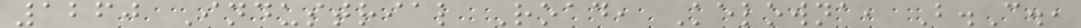1260 Industrial Road, Kelowna, B.C.,
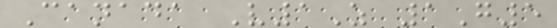Canada V1Z 1G5
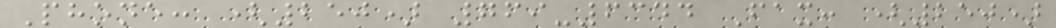Phone: (250) 769-6344 Fax: (250)
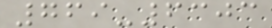769-6303
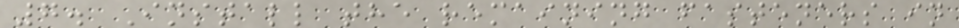7. Install the remaining fasteners in
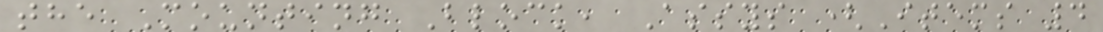the Mounting Block, Assys (Items 4
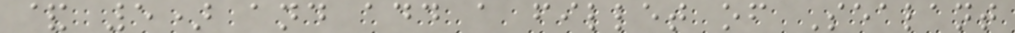& 5) and add a fillet of Sealant
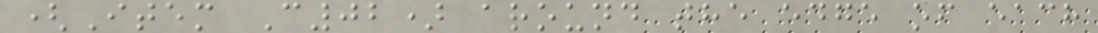(Item C02) around the edge of each
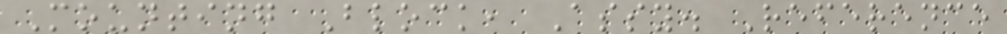Mounting Block, Assy. Reference
